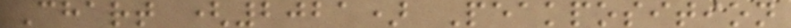Chart (2021) Peakposition
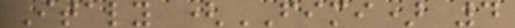Italy (FIMI) 4
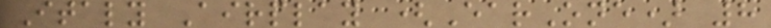Italy Airplay (EarOne) 8
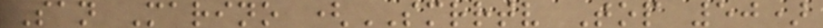San Marino (SMRRTV Top 50)
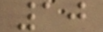10
